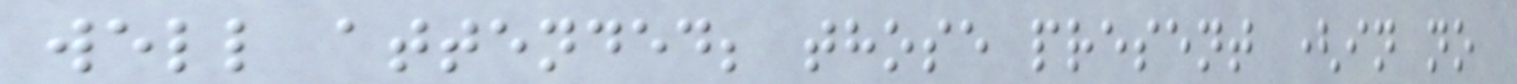well attended; those present (in no
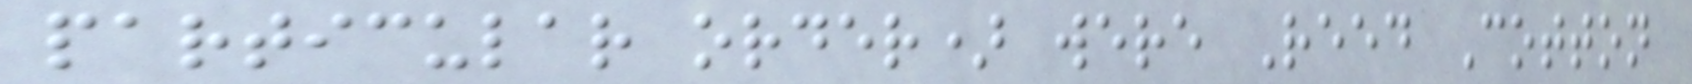particular order) were Reed Cotton
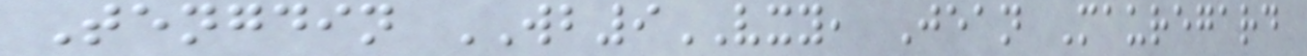Tengdin WB9VXY, Jean Mauregard
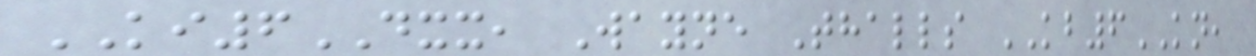KI6DXX, Wayne Thalls KB6KN,
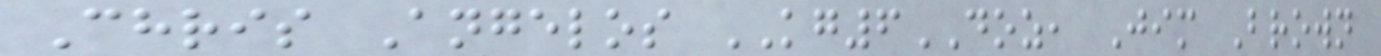Chris Angelos KG6DOZ, Jim Brown
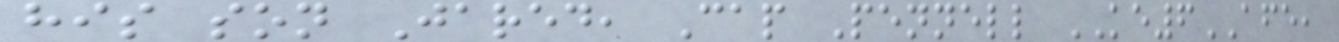his son Jared, Cap Pennell KE6AFE,
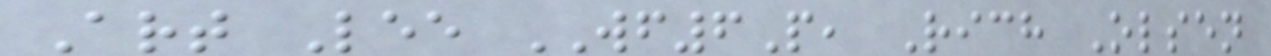Art Lee WF6P, Rich Olsen
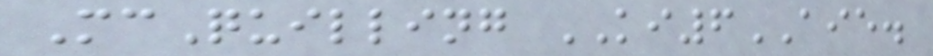McQuilling KI6AIE.
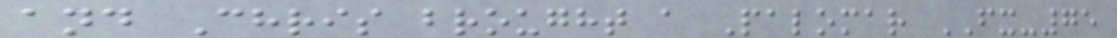and Chris brought a Palomar FX-75
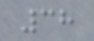38
